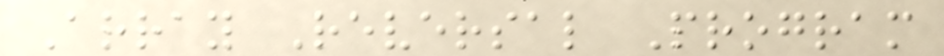Array Reversal Program
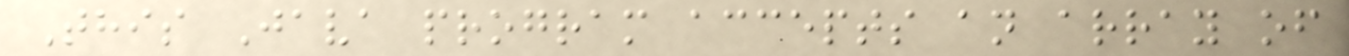This Java program accepts an array of
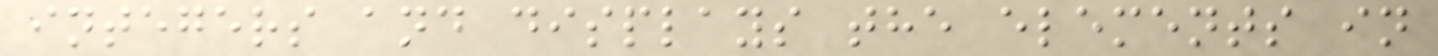integers and displays the elements in
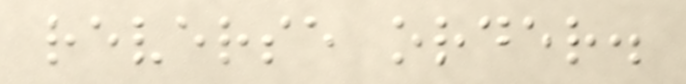reverse order.
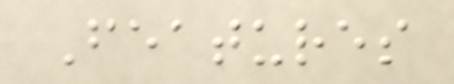Features
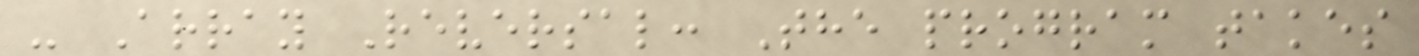- Array Reversal: The program takes
